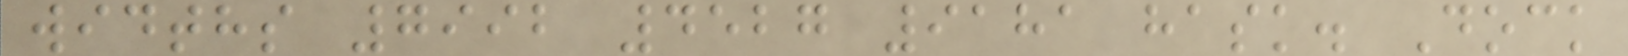widths 7992 4527 9181 hask. Dock
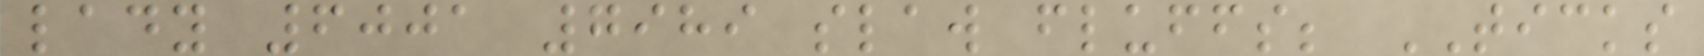lady 6001 7989 slaw fluffs; TICKS
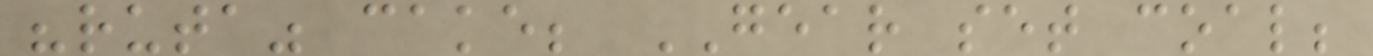"ruta" cake; GEAR set coal;
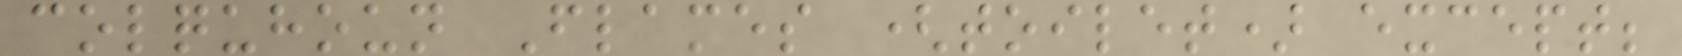colquhoun Flames (toilet) except;
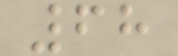68
